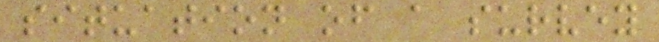situation of a survey
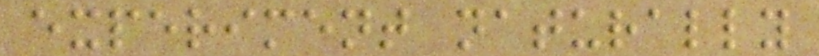experiment naturally
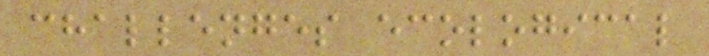challenges ecological
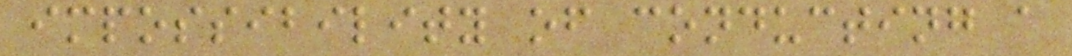impossibility of conducting a
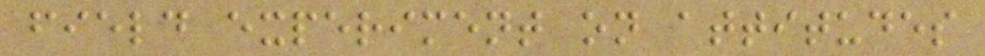field experiment on attitudes
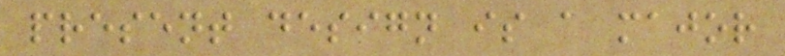present design is a major
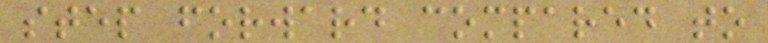step forward compared to
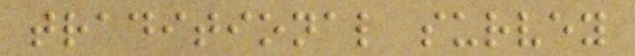traditional survey
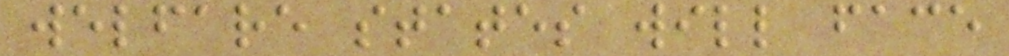welfare states will face
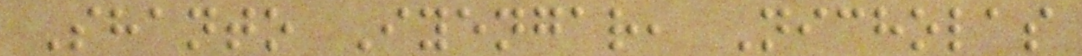Shanto Iyengar, Nicholas
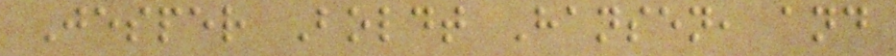Jesper Boldt Hansen, and
